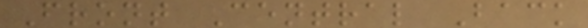Front Central Back
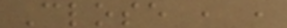Close , ,
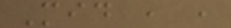Mid , ,
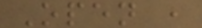Open ,
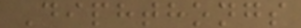Diphthongs
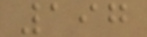197
